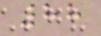88
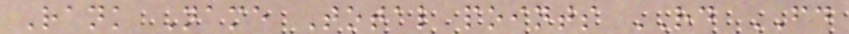Rank Name Total points RD FD
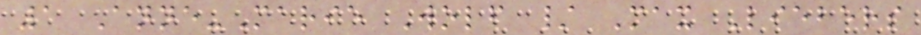1 Anne-Marie Wolf / Max Liebers
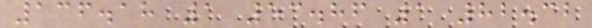136.18 1 53.86 1 82.32
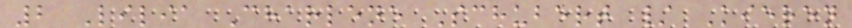2 Lilia Charlene Schubert / Kieren
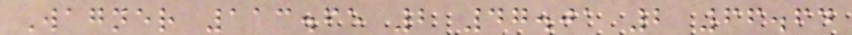Wagner 113.65 2 47.01 2 66.64
